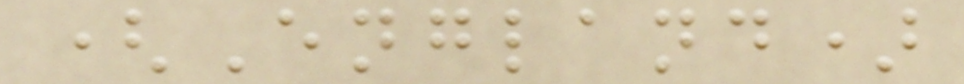(England)
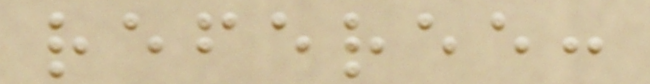referee:
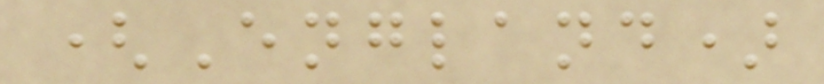(England)
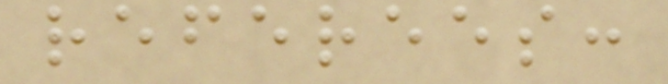referees:
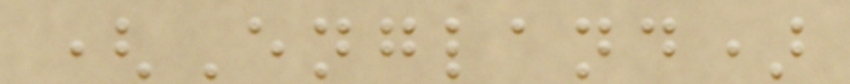(England)
